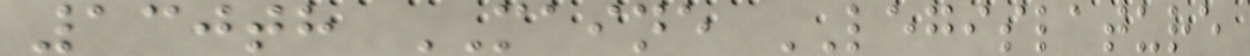130th MAINE LEGISLATURE
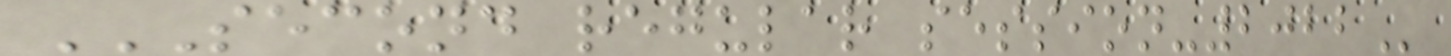SECOND REGULAR SESSION-2022
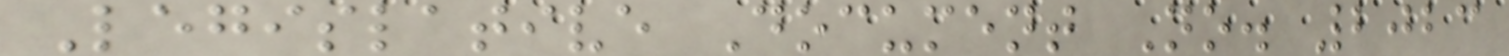Legislative Document No. 2023
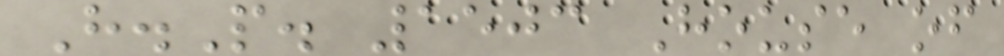H.P. 1503 House of
